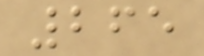265
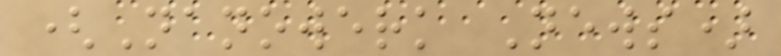(Nanowerk News)
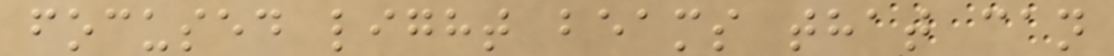focused light beams that can
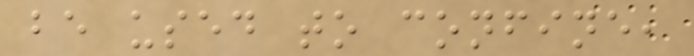be used to confine,
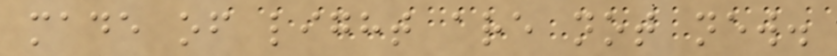made of light are not new.
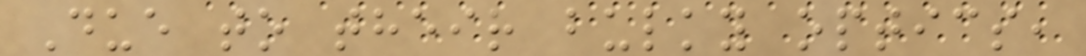Due to their bulky optics,
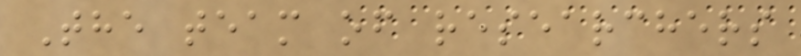The team of researchers
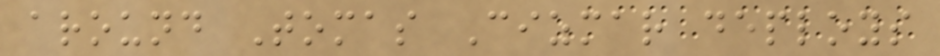around Tomas Cizmar deploys
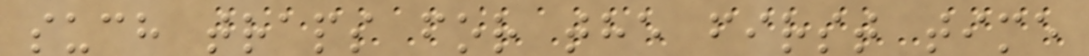such traps for the first time
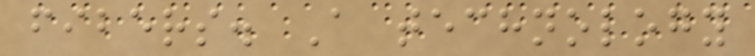fibers. A technology
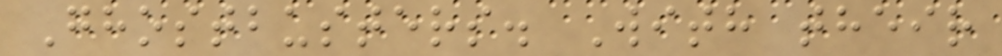Ghostbusters. With their
